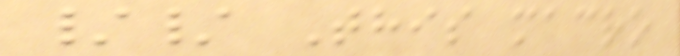// This macro
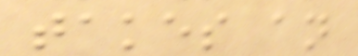takes an
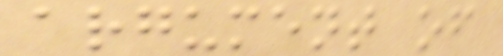argument of
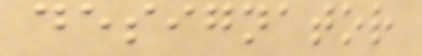designator
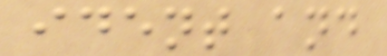ident and
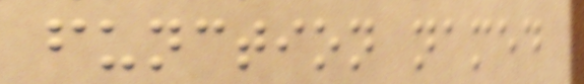function named
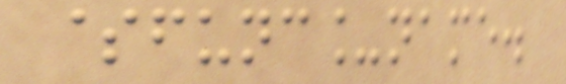$func_name.
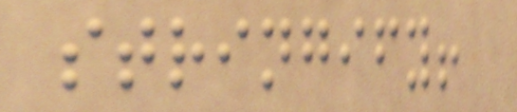stringify!
